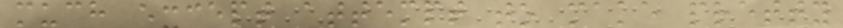much except attempt to make pretty
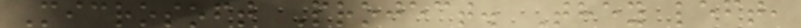Microsoft Project. They left,
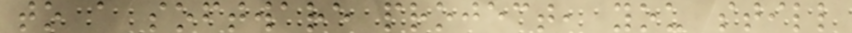to a software project, you still
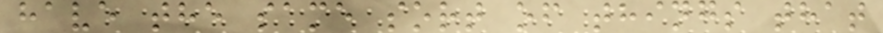have the same sort of things that
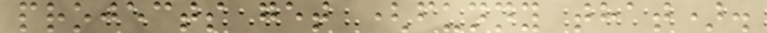projects get (funny that).
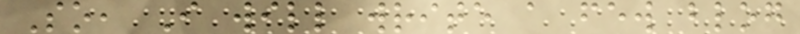So, I will write a few blog
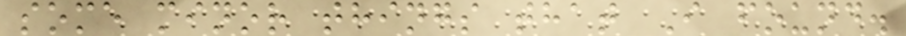some minor things that I found.
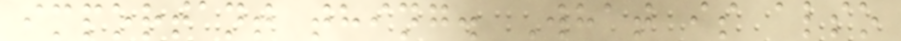important thing. What is also
